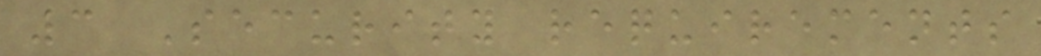3 Security requirements
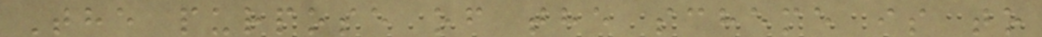The purpose of the scheme is to
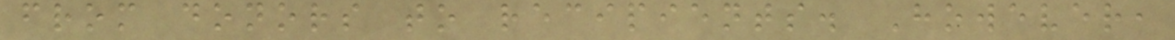from donors to recipients. However,
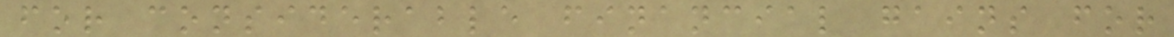for considerable financial gains for
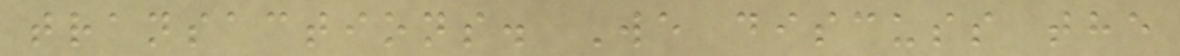transactions. We discuss the
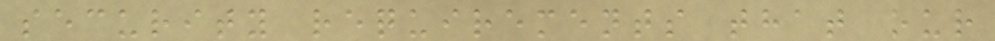security requirements that our
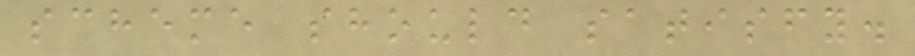scheme should satisfy.
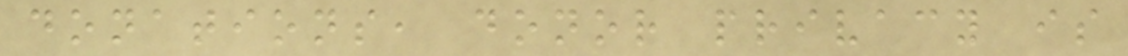donations, donor privacy is
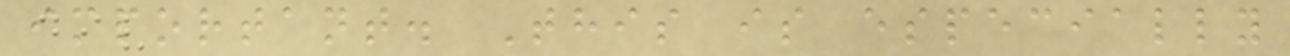important. This is especially
